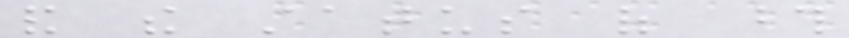and the status of those
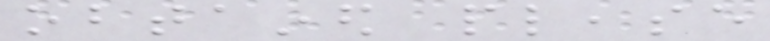obtained please
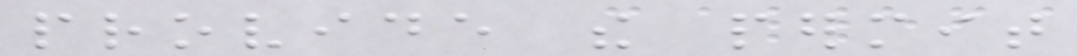provide the permit
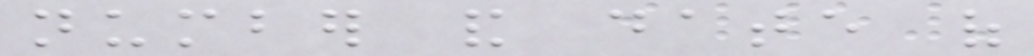number and date of
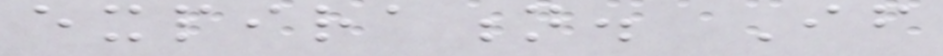expiration. If
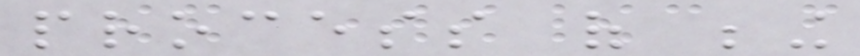process of being
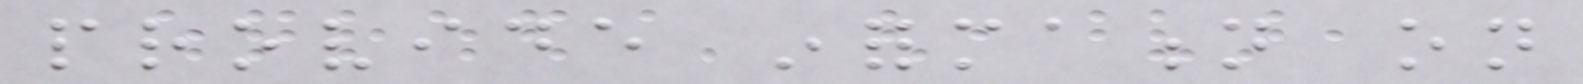provide information on
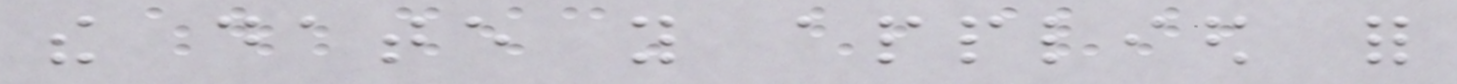the date you applied for
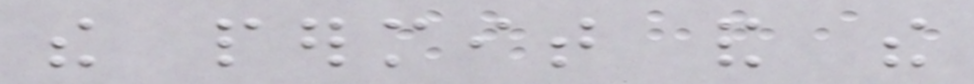the permit and the
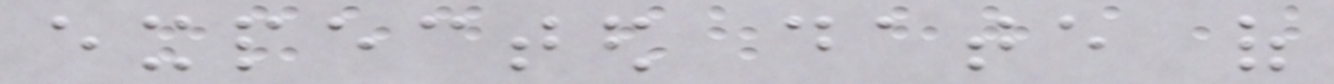expected date of
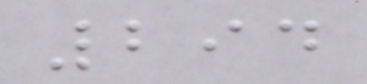294
